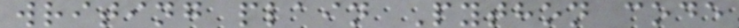writing plain Python code
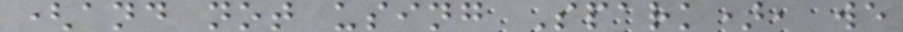(and not using Spark), we
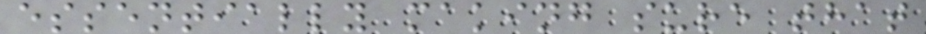essentially making sure that
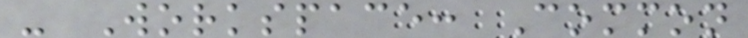- Workspace: Common
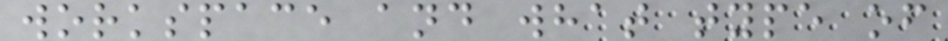workspace and what type of
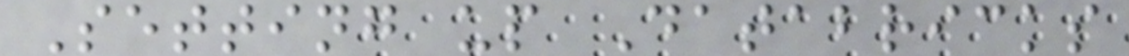Setting up Databricks
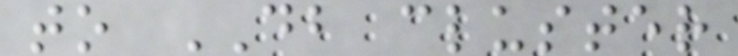to DB cluster
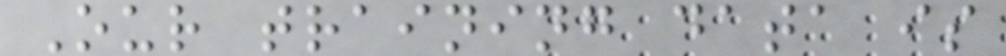Our training data is
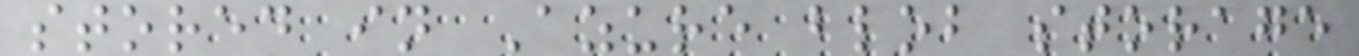stored in Azure blob storage
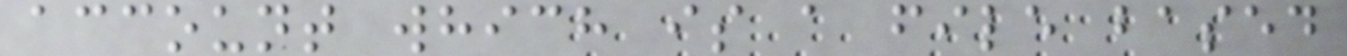account which is a file based
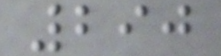290
